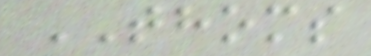THOMS
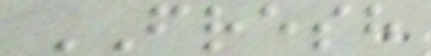FRESH
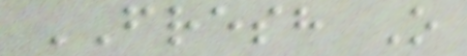FRESH O
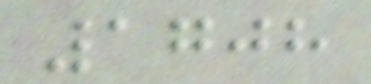1708
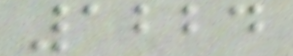1224
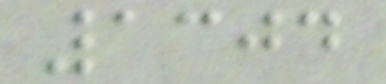1304
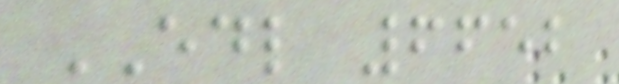EDL 6652
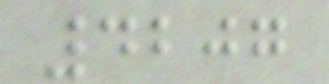4207
